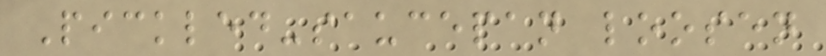Pickled-saucepan loosen
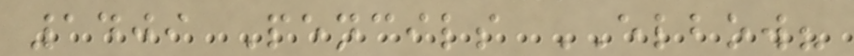1409 Pencils ELBOW?
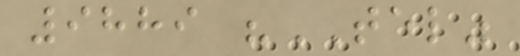9889 "TEL"
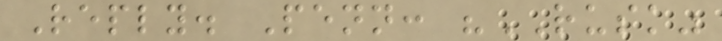Reply. Penn: "RUSK"
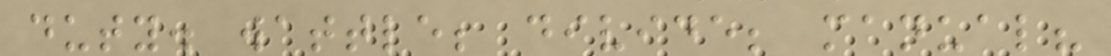duty. wattle; divide; manual?
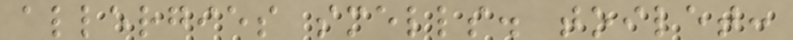allergies smells. toilet:
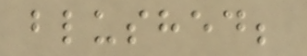blushed;
